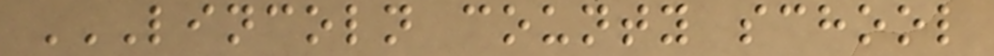LINCOLN COUNTY SCHOOL
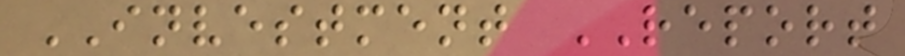INVESTMENT REPORT
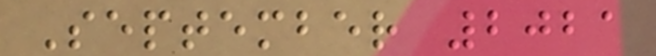September 2021
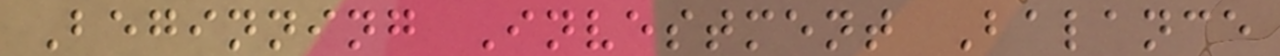Beginning Investment Balance
